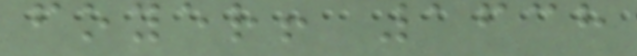foyer! 1638
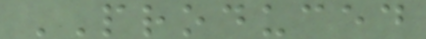PRODUCED
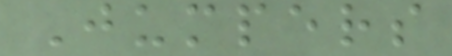Jumpers
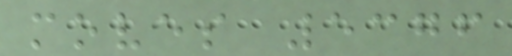moves 5376
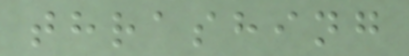thrashing
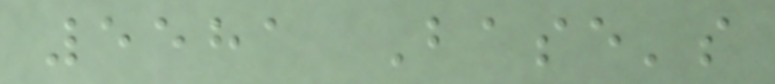5581 Base's
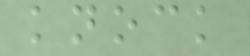knock
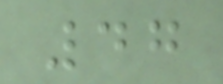47
